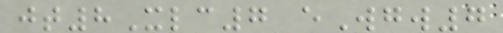jt8Xlc7 eWgw7
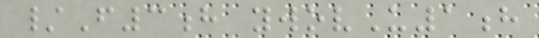/F3h ywovU1h
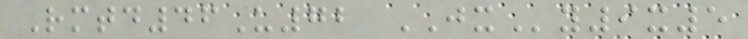Rmtd46U72 JXy9x5
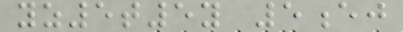yz5t5y 5ej
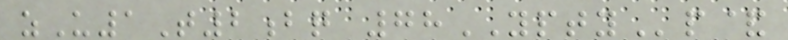zU1T2bq 78YPTYp&
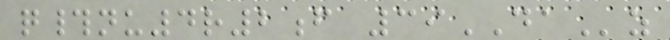q#nu4r2f 39DAz
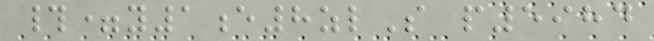#=y1e8zlS p5984
